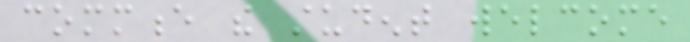commence the student welcome
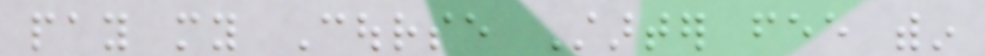pay my Course Starter fee within
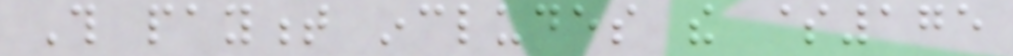This payment includes the $175
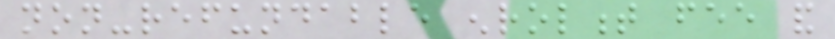non-refundable enrolment fee and
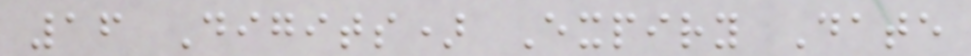16 Digits) Expiry Date
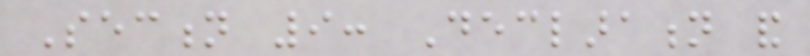Section 9: Declaration and
